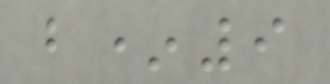b*9
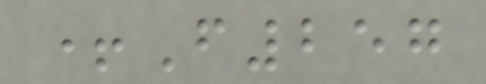+F257
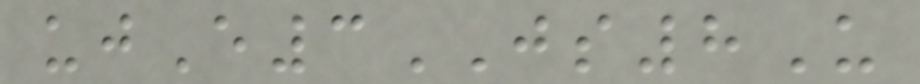ujE3JS8U
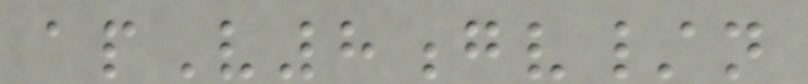apV8gv/n
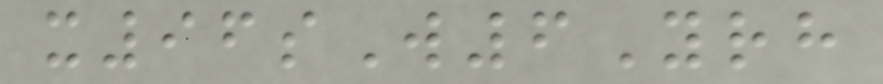x96sW6Yrh
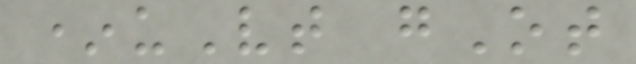*uVt gOt
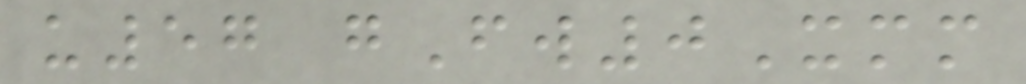u57 gFw0Xmm
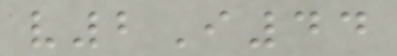v2I44
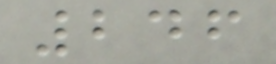246
